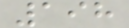198
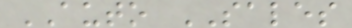AUTO SALES
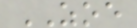ZOE
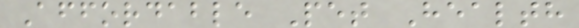Affordable Pet Health
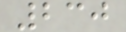230
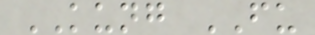KUNG FU
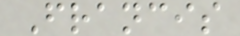Francis
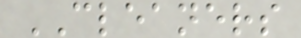CLEANERS
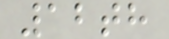12th
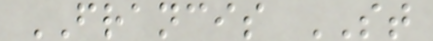FRANCIS ST
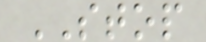STOP
